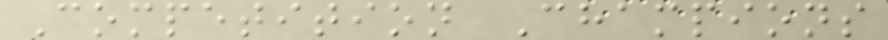Competition Champions
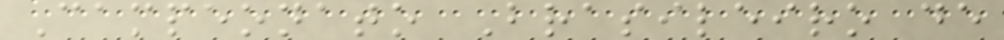Campeonato Brasileiro de
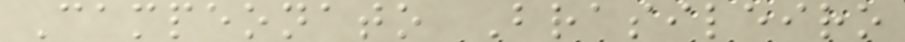Campeonato Brasileiro
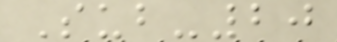Sub-20
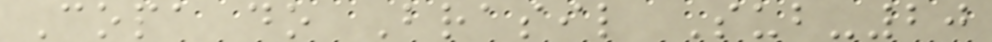Copa do Brasil Sub-20
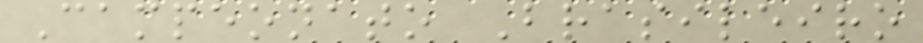Campeonato Brasileiro
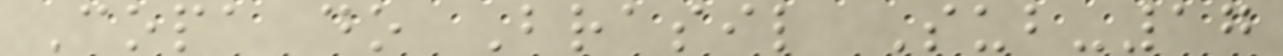Copa do Brasil Sub-17
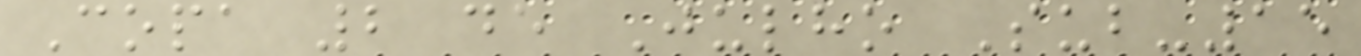Copa 2 de Julho Sub-15
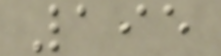195
